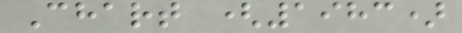Chart (1983)
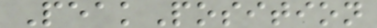PeakPosition
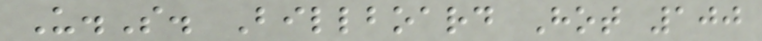U.S. Billboard Hot 100
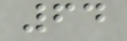64
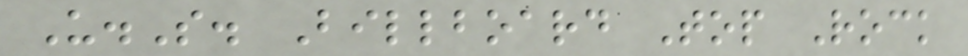U.S. Billboard Top Rock
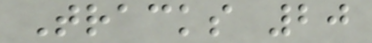Tracks 20
